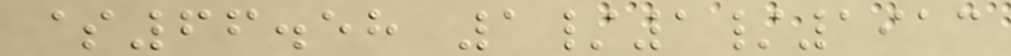$66.58 1/1/1913
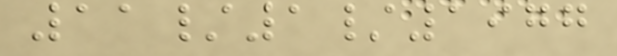11/1/1977
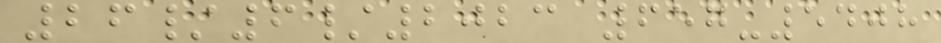26/6/2023 657-5408
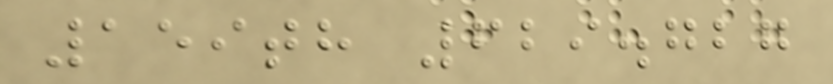159th 629.727
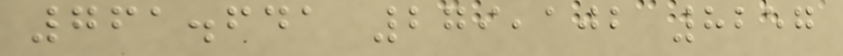761.641 279,102 8257
